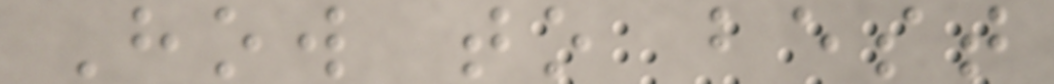How to best
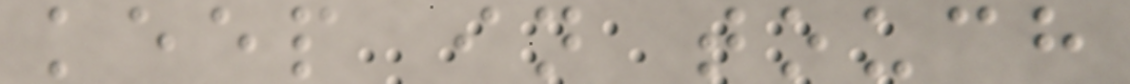keep in touch
